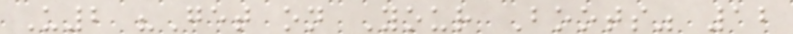U2 "Get on Your Boots" 12
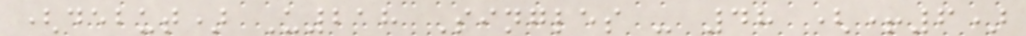(debut) U218 Singles - 48 (+6)
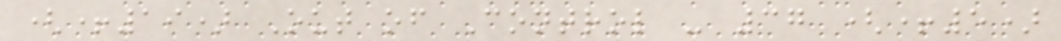(+19) Out of Control - 37 (+5)
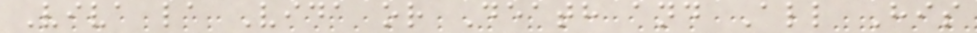Viva la Vida or Death and All His
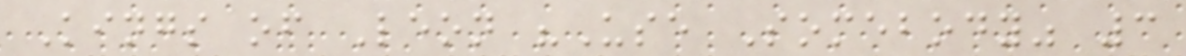Kings of Leon "Use Somebody" 3
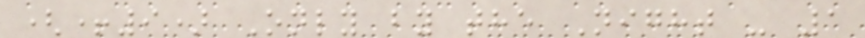(+9) Only by the Night - 1
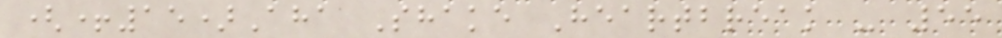(+15)Aha Shake Heartbreak - 55
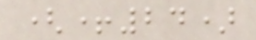(+24)
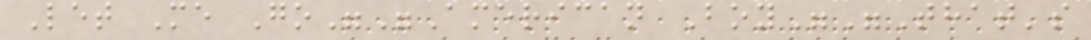Let Me Go""American Boy""That's
